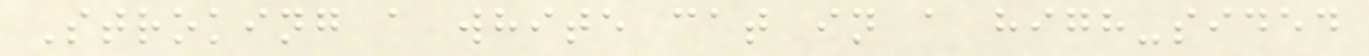Stroking a white cat in a high-sided
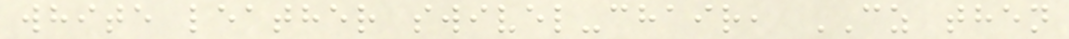white leather swivel-chair, CZ then
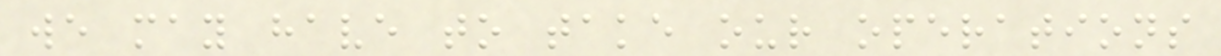we may have to take our operations
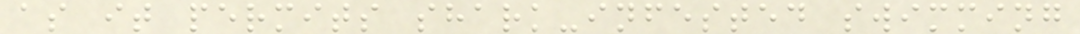as it permits shark-infested swimming
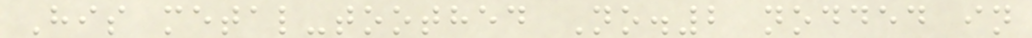His metal-toothed No.2 nodded in
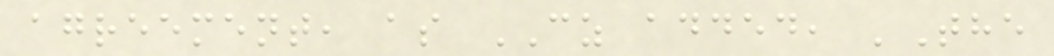agreement, as CZ added, 'The
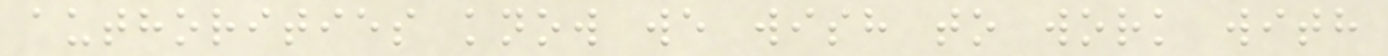authorities know we wish to work with
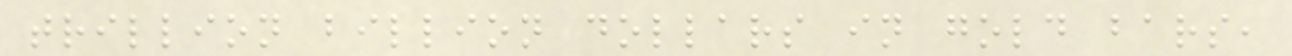trillion billion dollars in gold bars,
